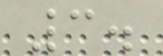3.
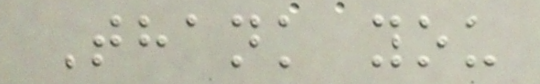Thank you
